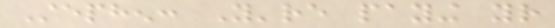Stephen: You're paying your
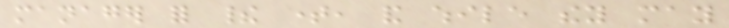manager for their time, and while they may
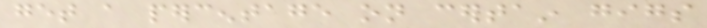get a percentage on certain gigs
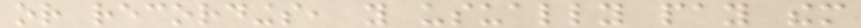or recordings, you usually pay them
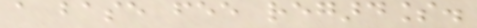a base fee regardless.
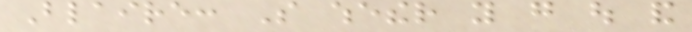Blaire: So whether you go out and
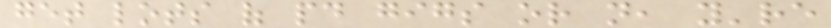get lots of paid gigs or not, you're
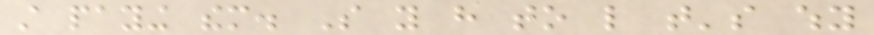still paying them. So you have to like that's why
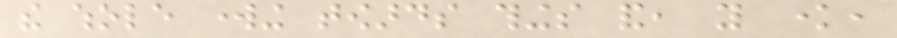the whole working towards things and, you know,
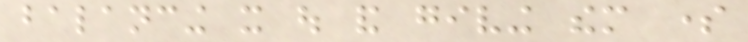balancing it out and giving them some
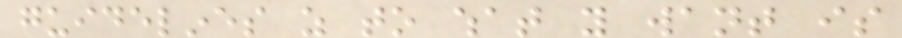guidelines as to what you want is
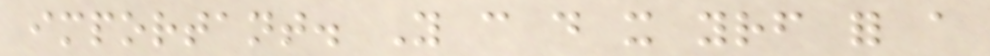important. You can do it yourself for a
